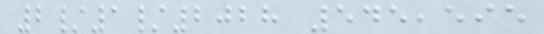2/1/2028 545,595
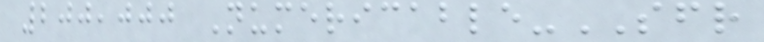200,000 Numericable-SFR
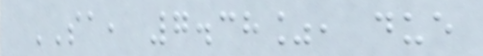SA, 7.38%, due
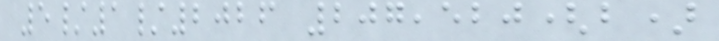5/1/2026 207,520(b)
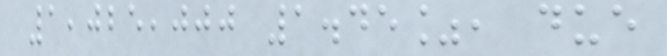1,025,000 1.45%, due
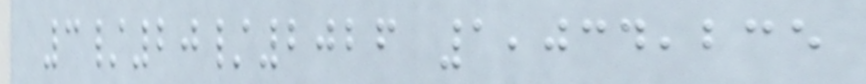3/20/2026 1,034,235
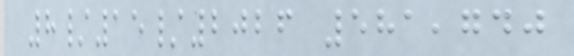8/15/2026 581,740
